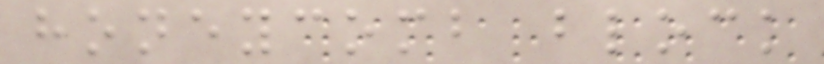honeycomb block
